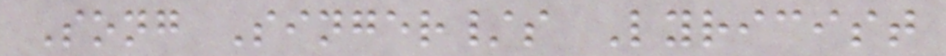Song Singer/s Lyricist
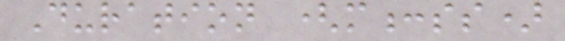Duration (m:ss)
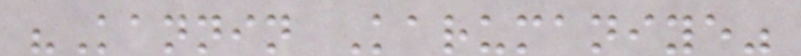"Kannin Karumaniye"
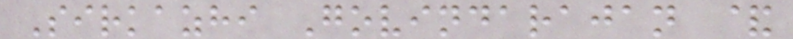Sirkazhi Govindarajan &
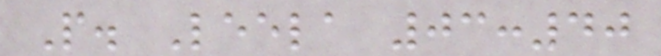P. Leela 03:40
